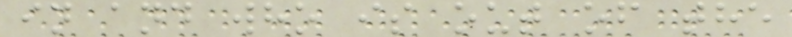in and who is out of the
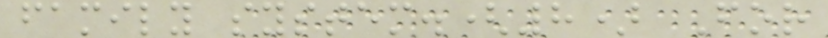family system.(8) For
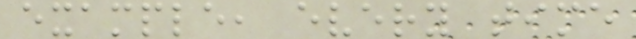example, every time
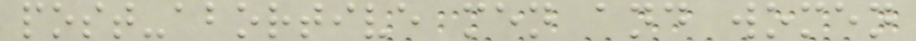post-abortive men and women
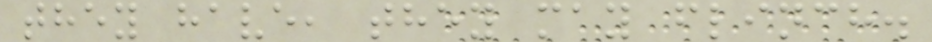they have, they may flinch.
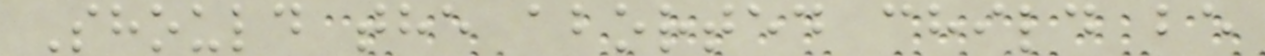Should the aborted child be
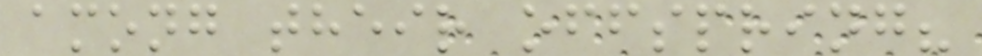among their offspring?
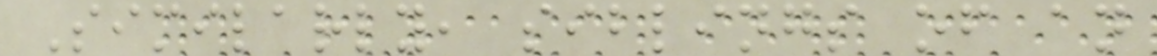Similarly, siblings of an
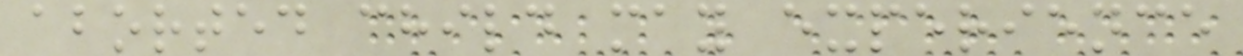aborted child may experience
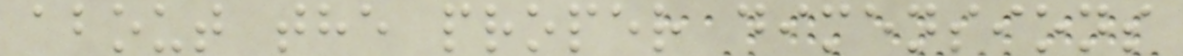about the proper dimensions
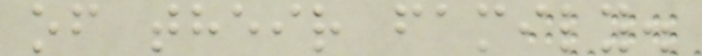of their family.
